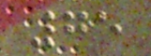75
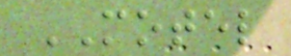MOTEL
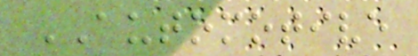AUTOMOTIVE
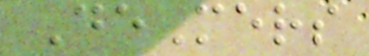DeMers
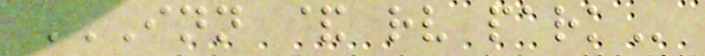INN & RV PARK
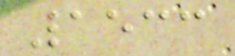1533
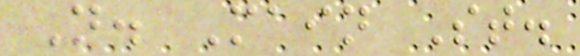N. Main St.
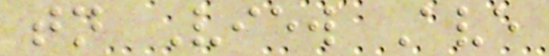tn View Ave
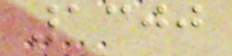1300
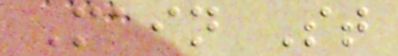Main St
